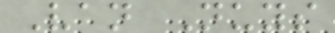Van Nuys
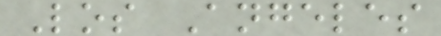Los Angeles
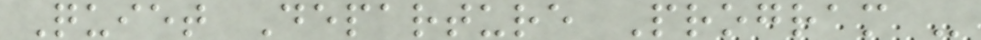Quiet Departure Program -
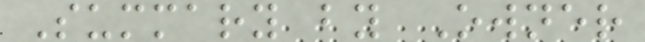Summary by Owner
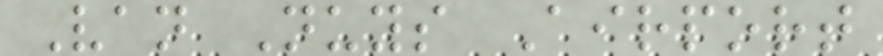Van Nuys Airport
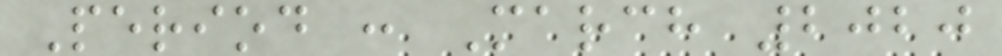Period : March 2020
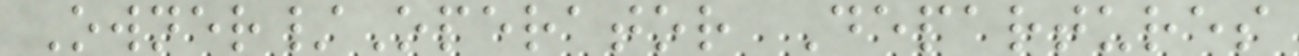Owner/Operator Departures
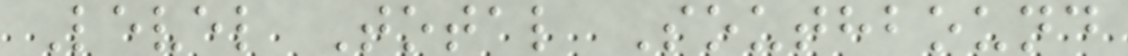Level Total Southbound
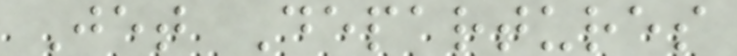Jet Departures
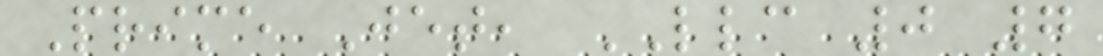Prime Jet, LLC 0 7
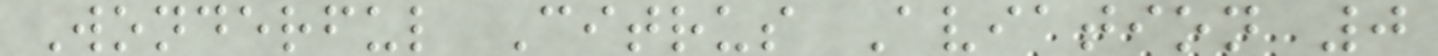Wonderful Citrus Aviation 0
